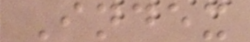Index
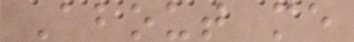About me
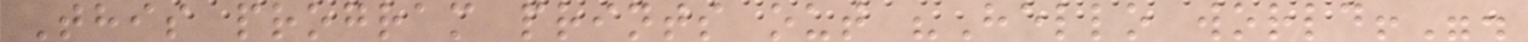This program prints out "Hello world!".
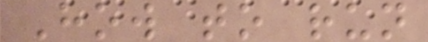How to run
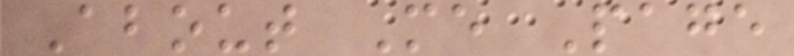About Me Page
